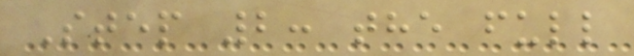Step 2: the full
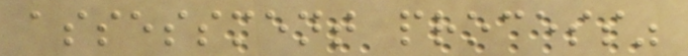assessment process"
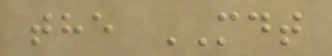the MDT
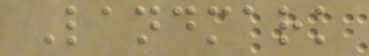Landmark
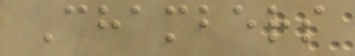Chambers
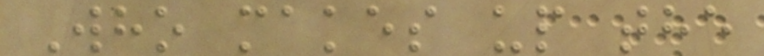Who makes up the
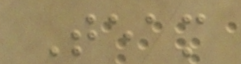Team
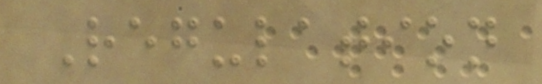Regulation
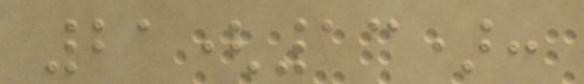21(13):
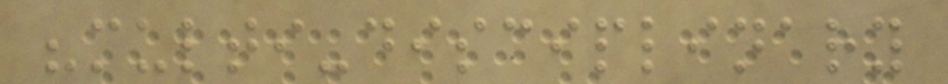"multi-disciplinary
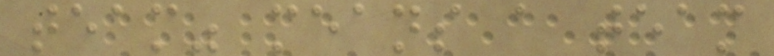team" means a team
